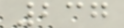237
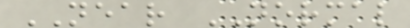NEAR NORMAL
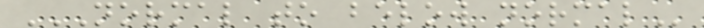NORMAL TO BELOW NORMAL
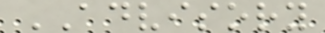ADVISORY
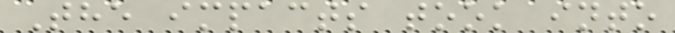The impacts took into
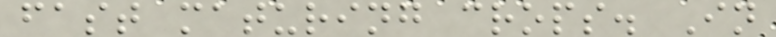fast maturing crops. In
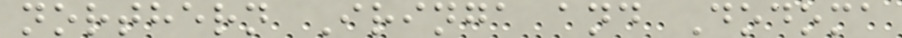northern Iringa and Dodoma
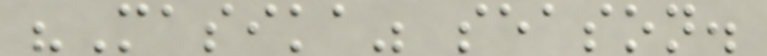"Masika" season.
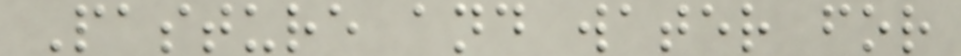Pasture and water for
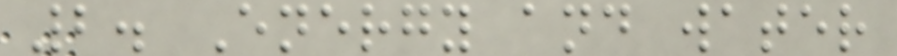2. Energy and water
